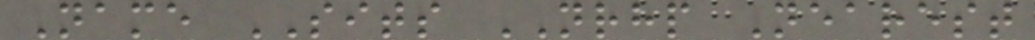Name SITS NRHP Nearest
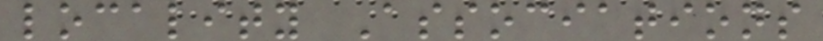locality Associations
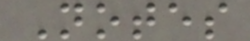Notes
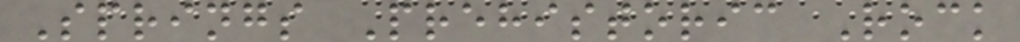Springs Prehistoric Rock
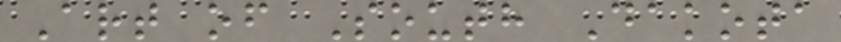Art of South Dakota
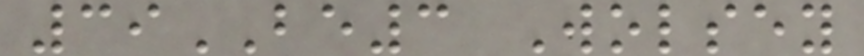39BE3 Wolsey
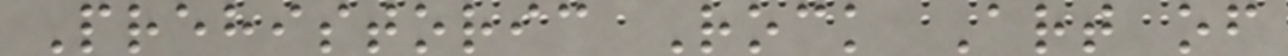Prehistoric Rock Art of
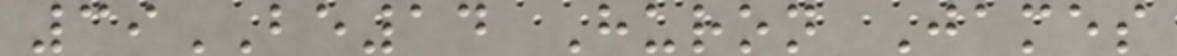39BE14 Huron James
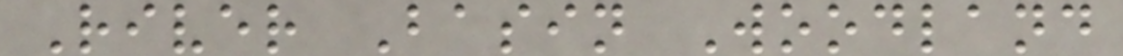River Basin Woodland
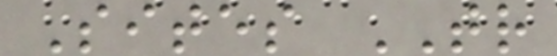Sites TR
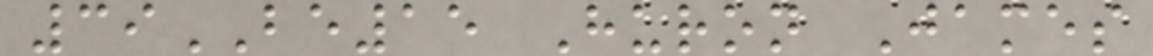39BE15 Huron James
